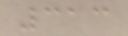313
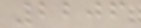2206
